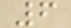6
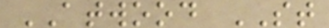ATWOOD ST
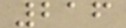216
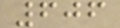606
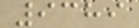9389
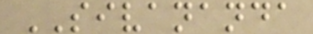SIVANANDA
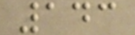143
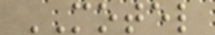MOTEL
